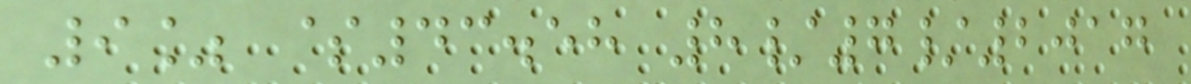9% $43.58 8/7/2017
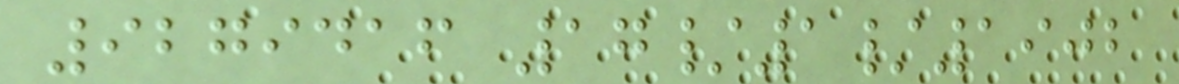9279416 17/1/1902
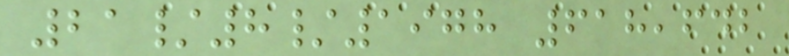21/8/1978 618,642
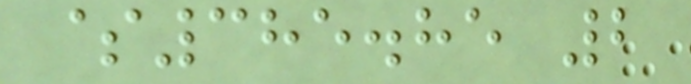$385.85 2
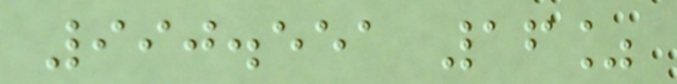990.551 16%
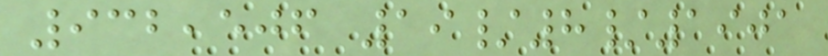932,506 19/8/1901
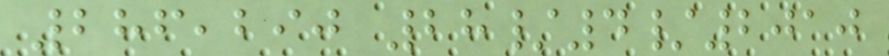286,290 28/4/2010
